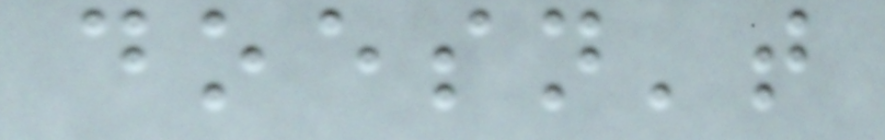doesn't
